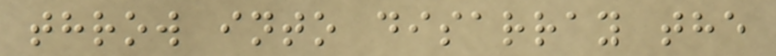throw into disarray the
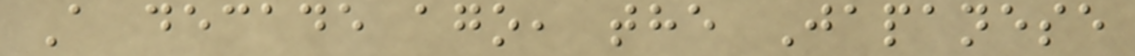A decade ago, the Japanese
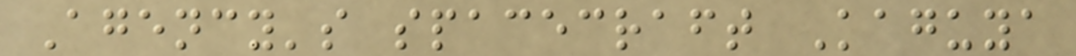Agency's spacecraft Kaguya
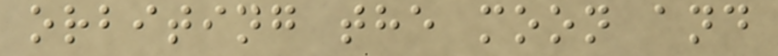orbiting the moon and
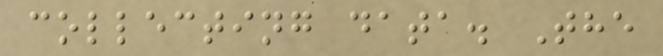collecting data. The
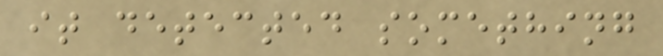it detected something
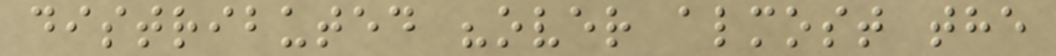distributed "over almost the
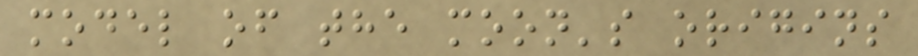model of the moon's origins
